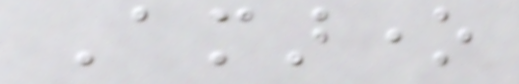Amarone
